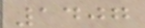1407
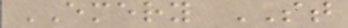EMERY ST
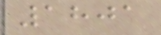1801
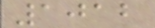1012
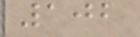102
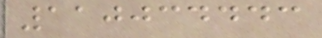110034443
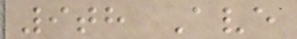9th Ave
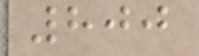800
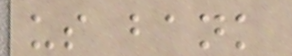us bank
